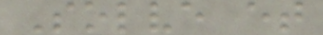Solve et
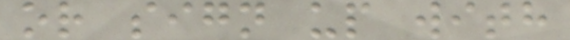or sign up with
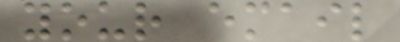your email
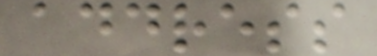address
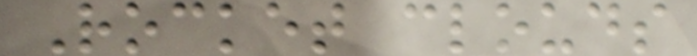Rocket clouds
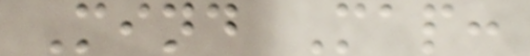Mind Map:
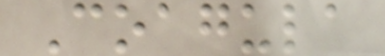Coagula
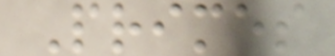Primes
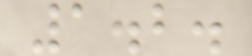1.2.
